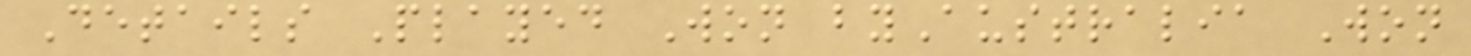Details Played Won byAustralia Won
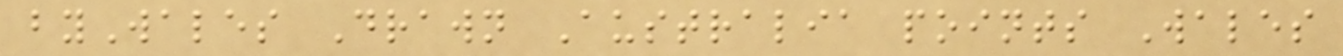byWales Drawn Australia points Wales
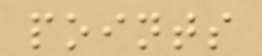points
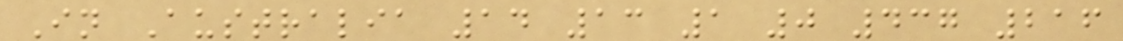In Australia 14 13 1 0 437 216
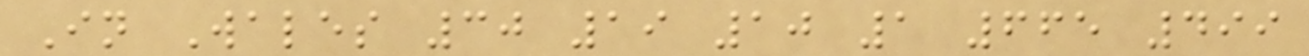In Wales 30 19 10 1 665 499
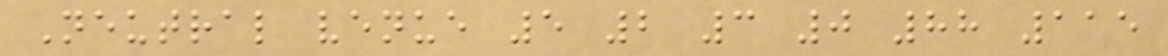Neutral venue 5 2 3 0 88 115
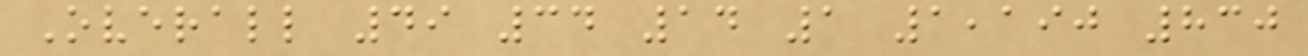Overall 49 34 14 1 1,190 830
